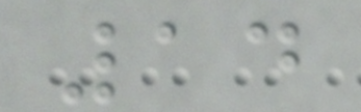14
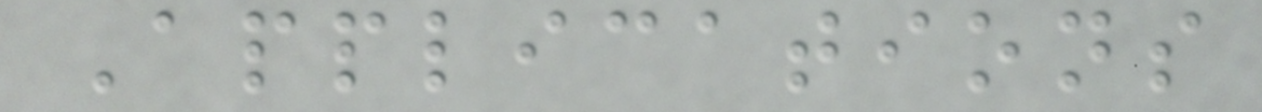Applications
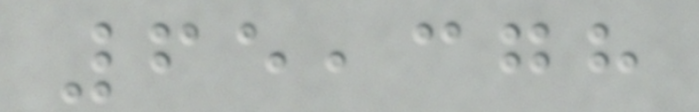65,378
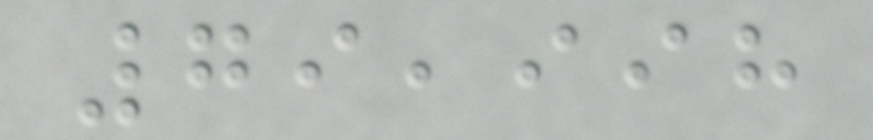79,998
